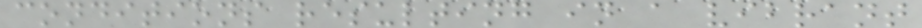conditions resulting in a vibrant
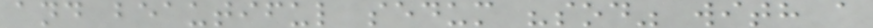and beautiful sedum "sod" with a
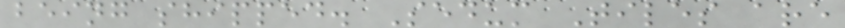being shipped. Sedum Tiles are
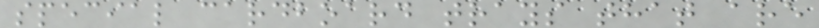special cardboard trays that are
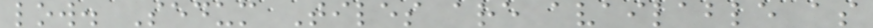low. Sedum Tiles are available as
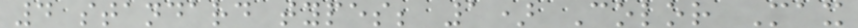4 standard types; 1) Color Max
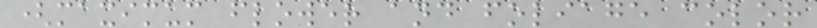(maximum flower and foliage color
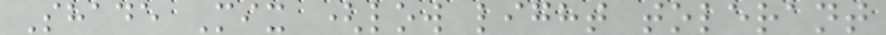Shade Mix (low light tolerant
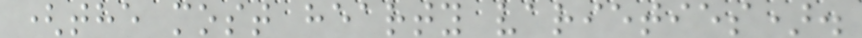(the most hearty varieties).
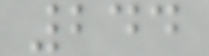244
